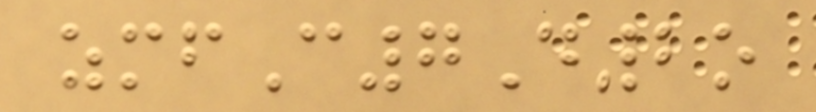zmfC7D2o
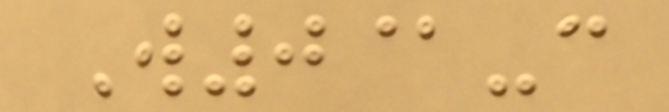W0@-c
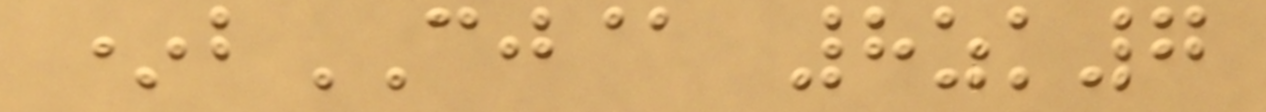*bCJ@ 8zk7
